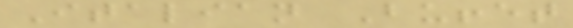Italian Buffet
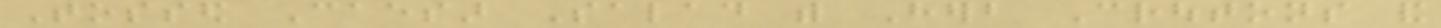Tossed Caesar Salad with Herb Croutons and
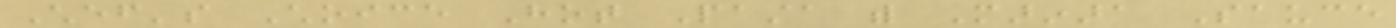Chef's Choice Hot Pasta with Marinara Sauce
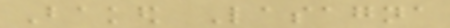Baked Lasagna
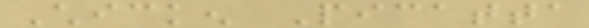Chicken Picatta
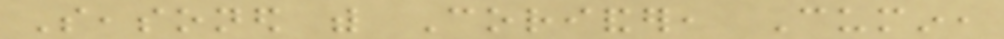Seasoned with Coriander, Cumin,
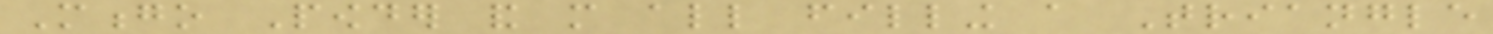Mongo Powder and more all filling a Triangle
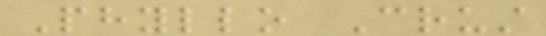Phyllo Crust
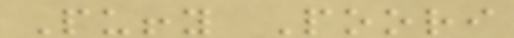Puffy Poori
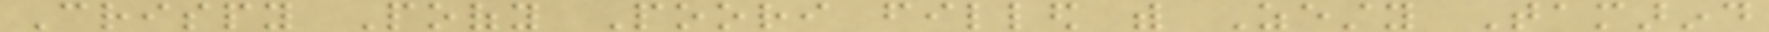Crispy Poofy Poori filled with Zesty Tamarind
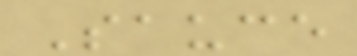Sauce
